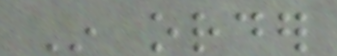In order
